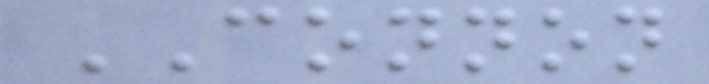CONNON
